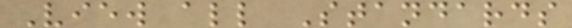View all Standards
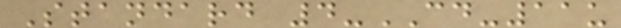Standard 4-CD-11u
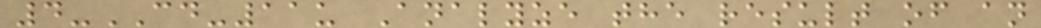4-CD-11u Analyze the result of an
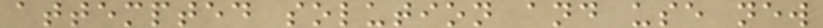attempted solution and use new
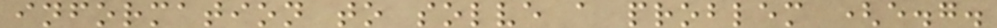information to solve a problem (e.g.
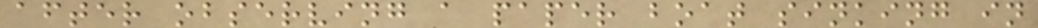after observing a paper boat sinking in
